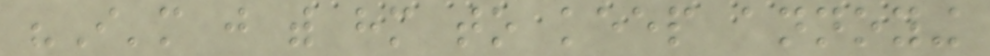"I'm just with him to keep annoying
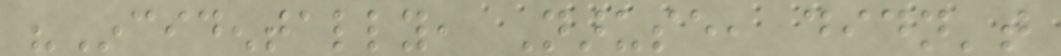"Incidentally, Naruse, didn't
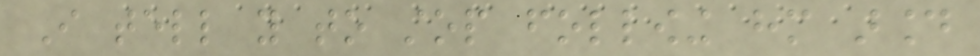I tell you to stop following him around
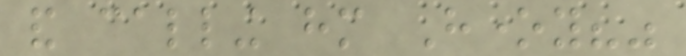and calling him Honey?"
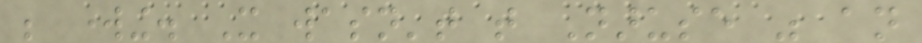be working. It wasn't that Naruse was an
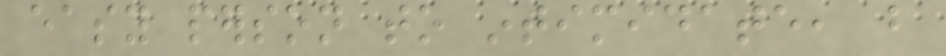easy person to intimidate, but
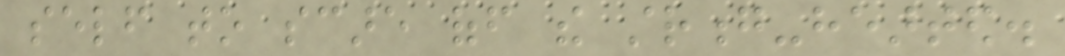self to scare off the strong-hearted.
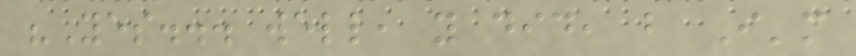"Yes... well, you did, but I'm
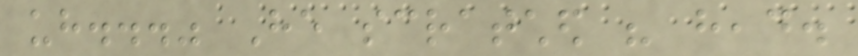uh..." He scratched his head.
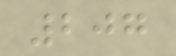207
